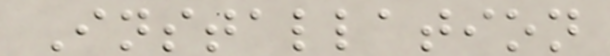Installation
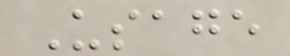Usage
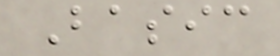Basic
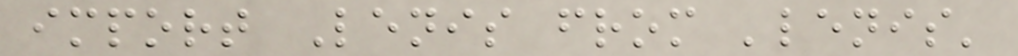import Lenis from 'lenis'
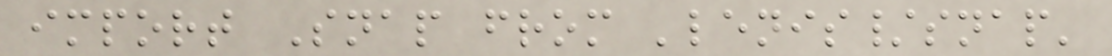import Snap from 'lenis/snap'
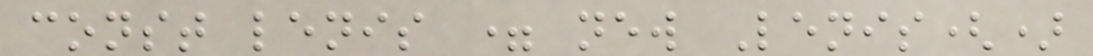const lenis = new Lenis()
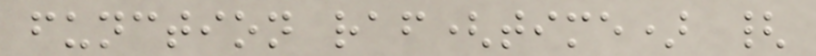function raf(time) {
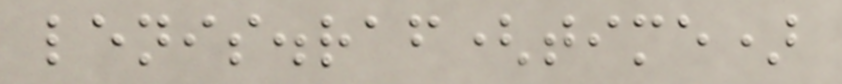lenis.raf(time)
